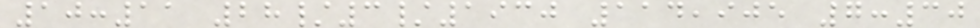10:11 28/3/1930 114,905 7:30
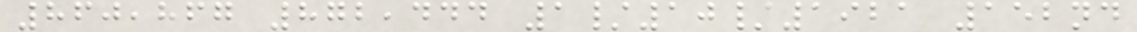860,867 872,444 1/10/1921 152nd
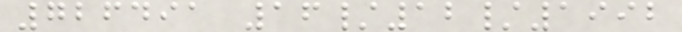726491 16/12/1992
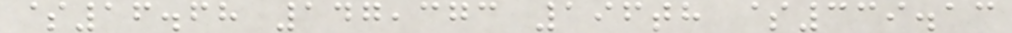$16.68 147,373 196th $339.13
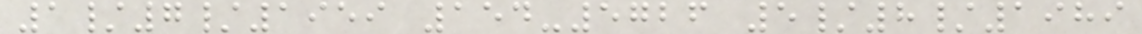1/7/1959 154-5726 5/8/1989
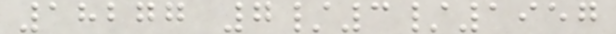18277 7/3/1957
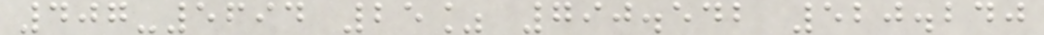407-5694 25% 790.542 520.240
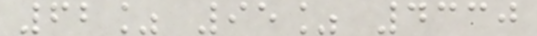62% 95% 4330
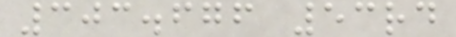303.676 53rd
